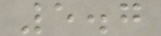5.7
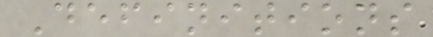Definitions
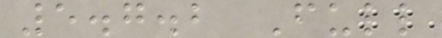5.7.2 Full
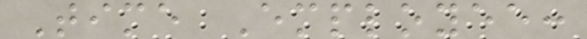Time Employee:
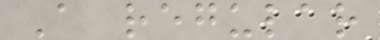A regular
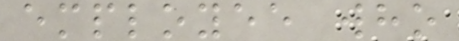employee who
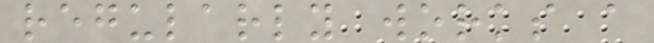regularly works a
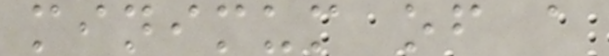minimum of a
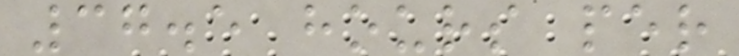37.5 hours per
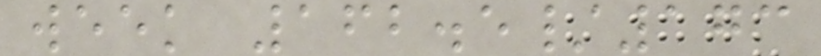week 162.5/173
